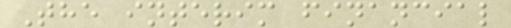The interim financial
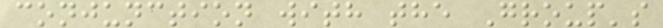conjunction with the Group's
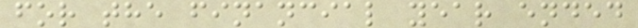for the financial year ended
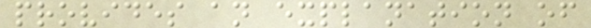provides an explanation of
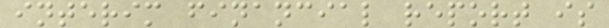interim financial report is
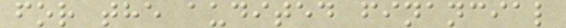for the audited financial
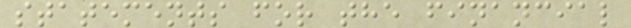statements for the financial
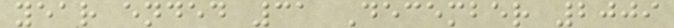year ended 31 December 2009
